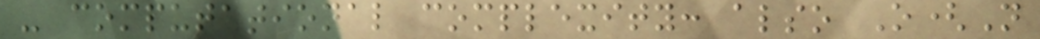- computational complexity: also O(N
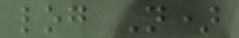log N)
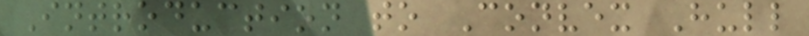Introduction to Convex Hull
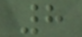8
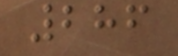286
